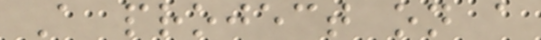A project on a
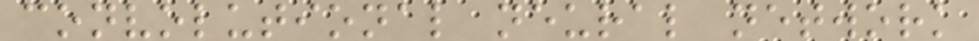convolutional neural network
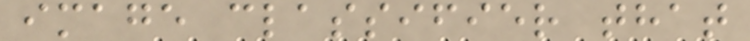image classifier that
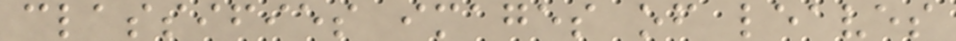classifies images of leaves
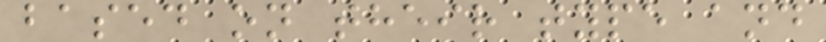based on their type and
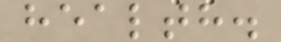health.
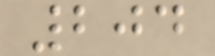204
